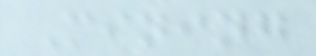Mining
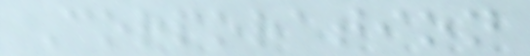Corporation
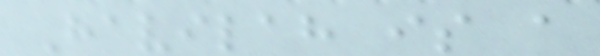Havilah is a
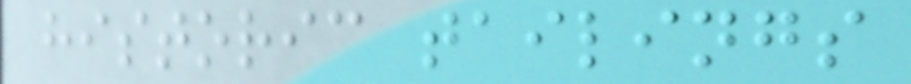historic tailings
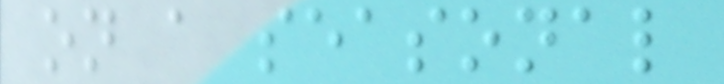on a seasonal
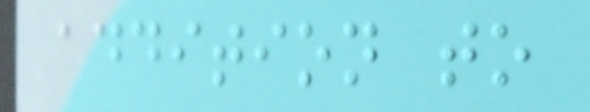addition to
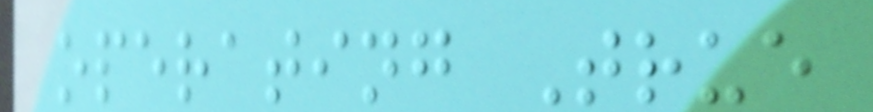operating True
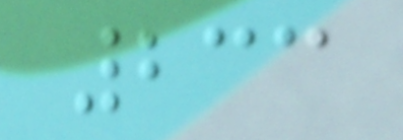233
